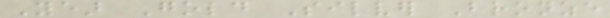Year Gold Silver Bronze
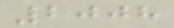2008
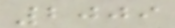2009
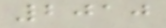2010
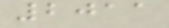2011
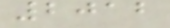2012
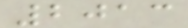2013
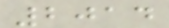2014
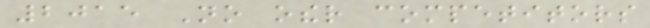2015 No other competitors
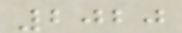2020
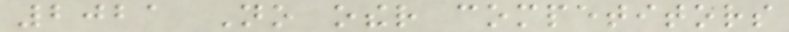2021 No other competitors
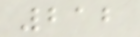212
